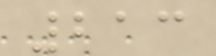213
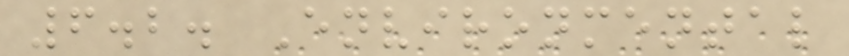6.2. Environmental
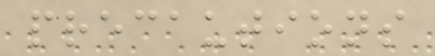precautions
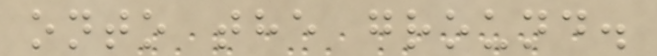onto the ground.
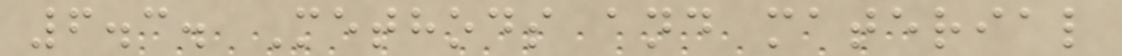6.3. Methods and material
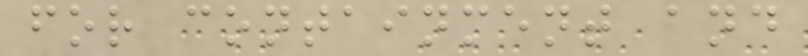for containment and
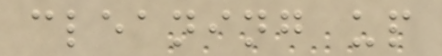cleaning up
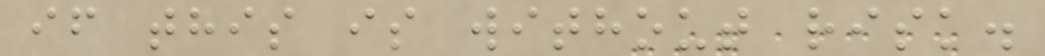if this is without risk.
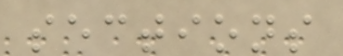sections
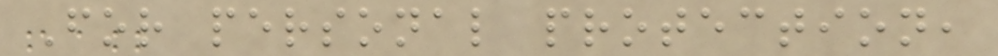For personal protection,
